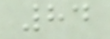84
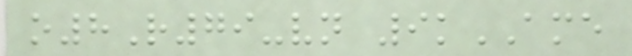o8R79-vn 9kAME
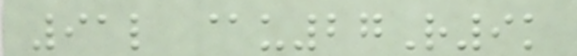91l @u27R9k
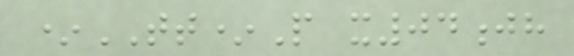*TT*P x04jh
